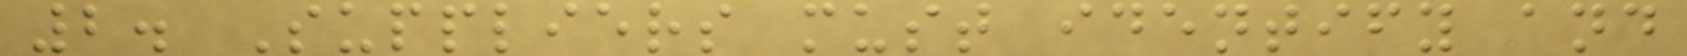2. Suppliers must identify and
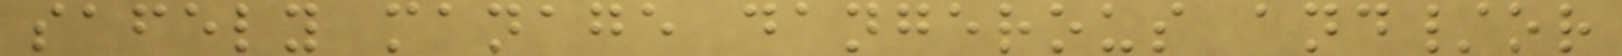safely manage dangerous and/or
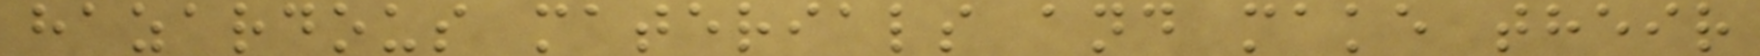hazardous materials and make their
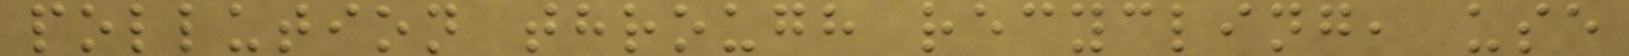pollution through recycling, use
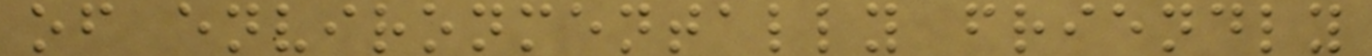of environmentally friendly
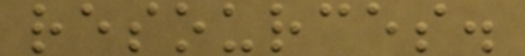resources.
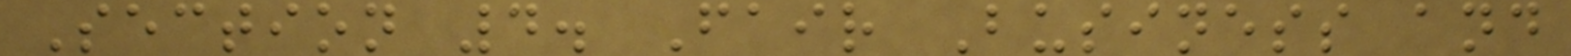Section 4. Fair Business and
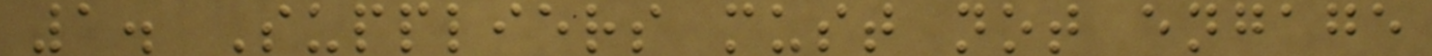1. Suppliers must not engage
